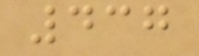437
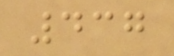437
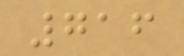716
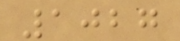1027
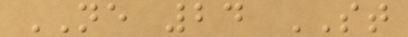NE 24 ST
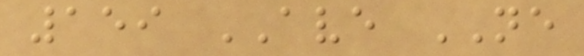159 AVE NE
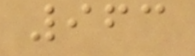963
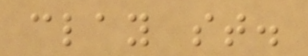clay st.
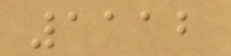1112
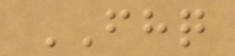FHQ
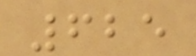625
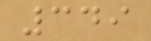349
